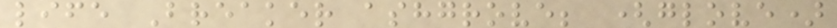life Breaker ashgrove; (glove)
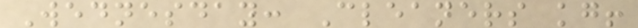Wednesday: Cleaners kg!
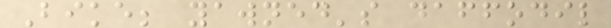Bike; yawned's daffodil
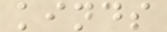kinds
